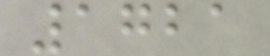1721
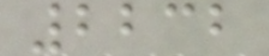2232
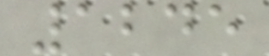1245
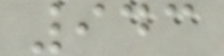943
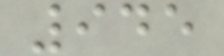945
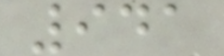941
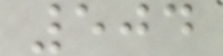504
